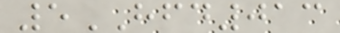5HFD013
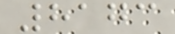8173
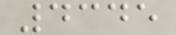4345
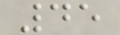45
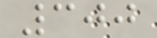300
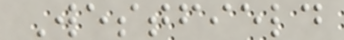Westfield
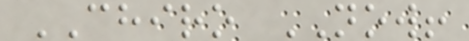CHIRO NOW!
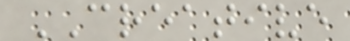CREATIVE
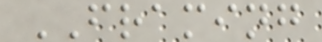FRAMING
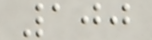100
